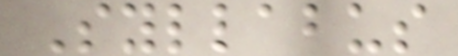Syllabus
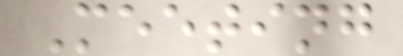Meeting
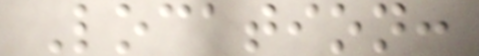Location:
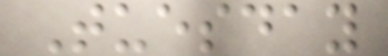Tuesday
